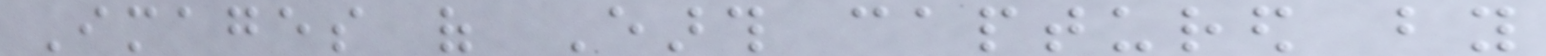Images of Earth captured by
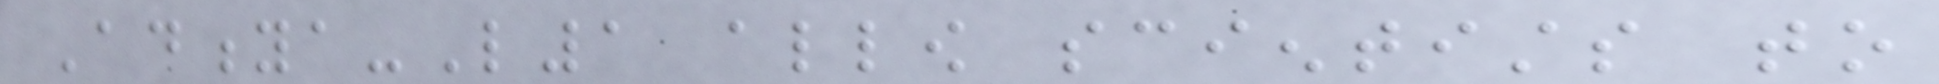Aditya-L1 allow scientists to
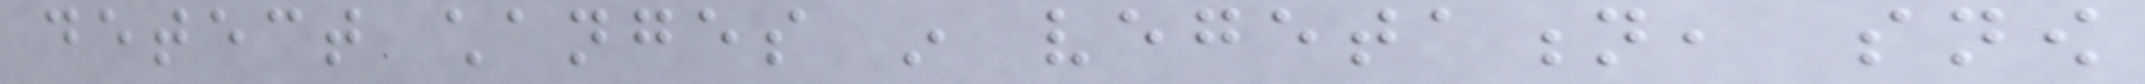detect changes in vegetation, snow
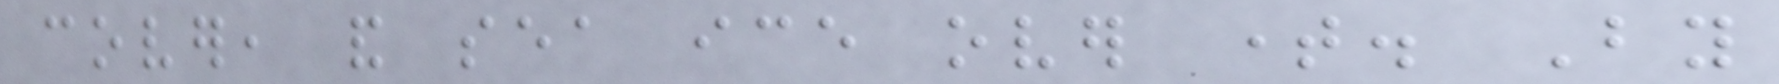cover, and sea ice over time. By
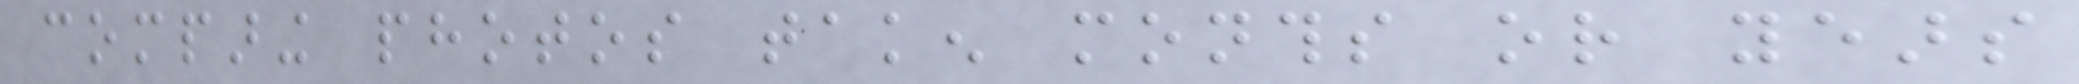comparing photos taken months or years
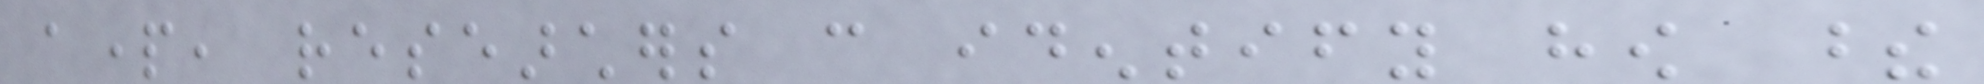apart, researchers can identify how these
